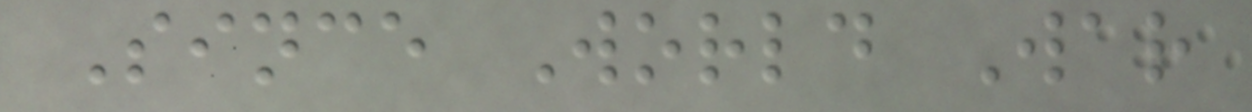Since World War
